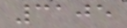3105
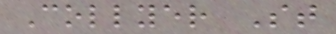Collyer St
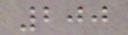200
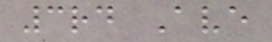3rd Ave
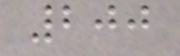200
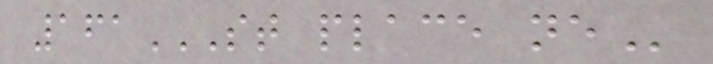161ST PLACE NE
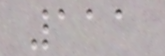111
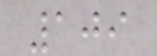109
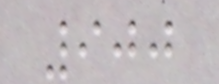900
